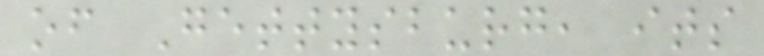of Gettysburg, its
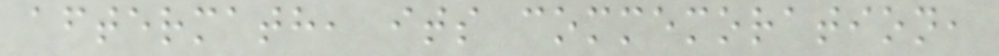aftermath, its commemoration,
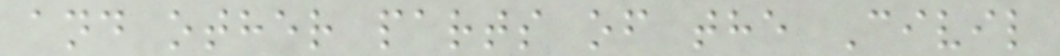and other parts of the Civil
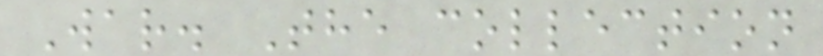War. The collection
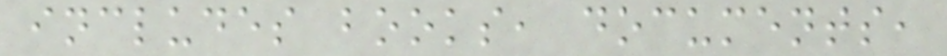includes books, documents,
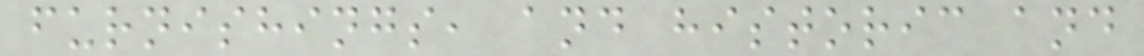furnishings, and historic and
